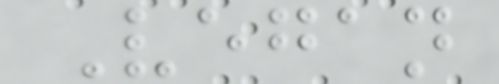Vegan
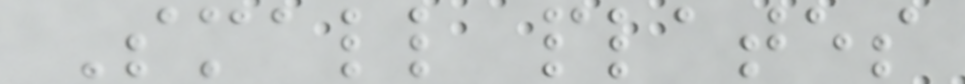Small plates
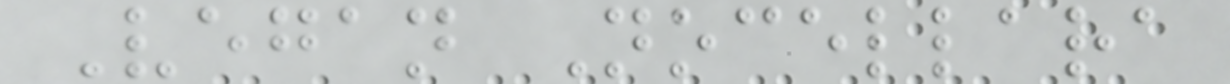Vegan Nocellara
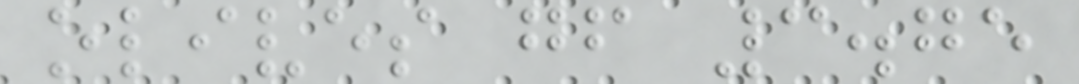olives gf 3.75
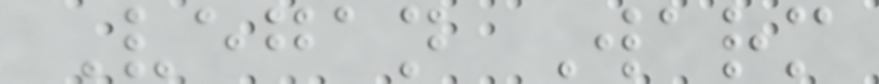Vegan Warm
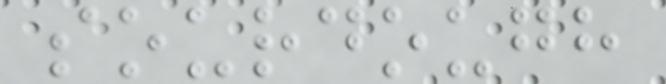sourdough
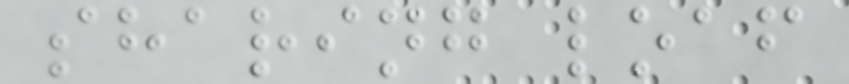sharing loaf
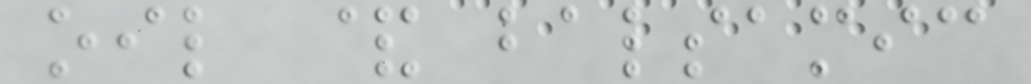oil & balsamic
